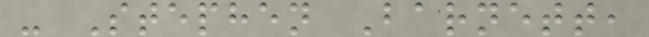- Stephen Barnett,
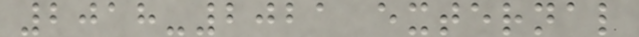2018-2021 external
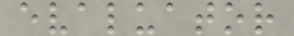evaluator
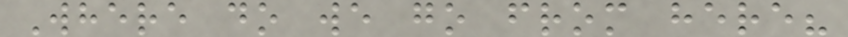Where do we go from here?
